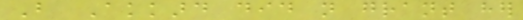But Akkard did not grant her
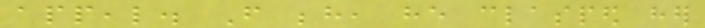appeal. From behind, he clasped her
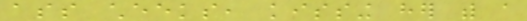ass cheeks, kissing her with a
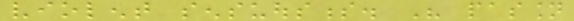violent sensuousness. His passion
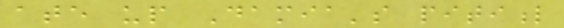ate up Damia's pitiful
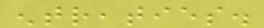entreaties.
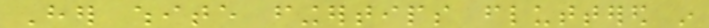Her white fingertips fluttered in
